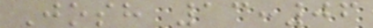Josh 13:06
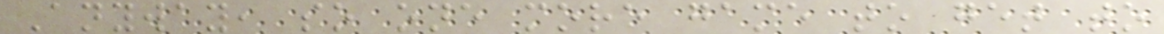Anyway, so one more game to get to
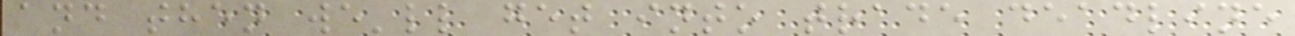and then we'll get into trade deadline
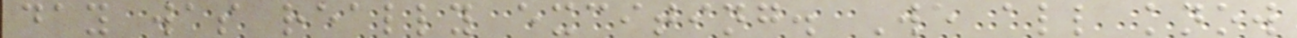day was really exciting. We all know
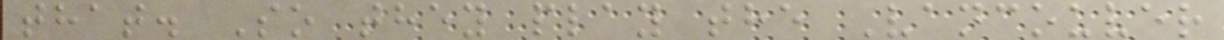that. So they play the Vancouver
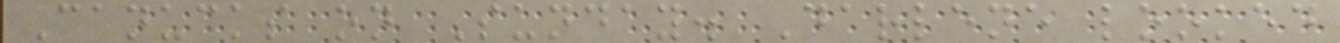Canucks on Sunday. Darlene looked
